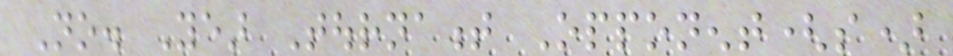No. Year Tournament Opponent(s)
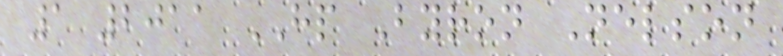1 2011 HP Byron Nelson
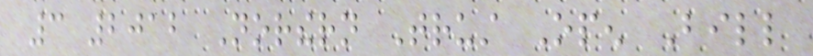3 2012 Northern Trust Open Bill
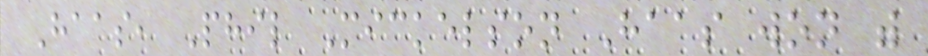Haas, Phil Mickelson Haas won with
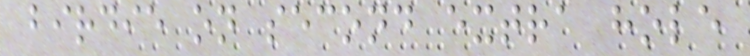birdie on second extra hole
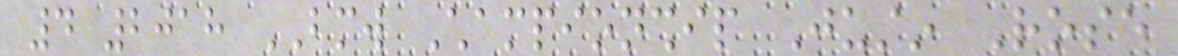4 2018 BMW Championship Justin Rose
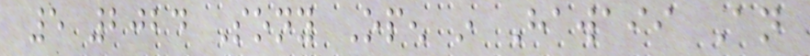5 2024 Sony Open in Hawaii An
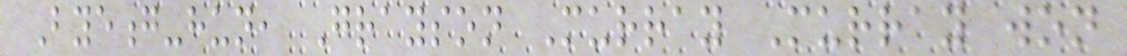Byeong-hun, Grayson Murray Murray won
